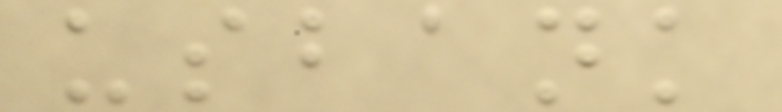usbank
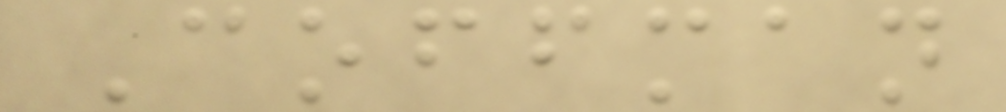Coffman
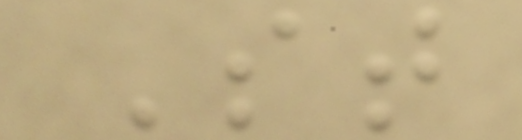St
